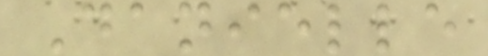Danielle
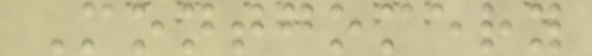Montgomery
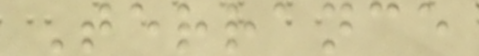Terrance
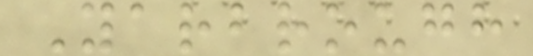Yarbrough
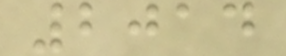2014
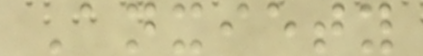Anxiety
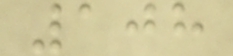108
